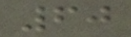60
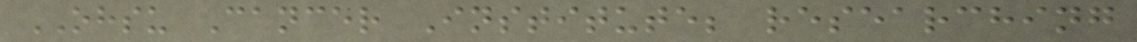OHSU Cancer Institute; researching
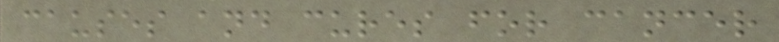causes and cures for cancer
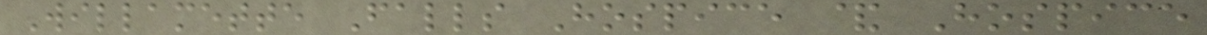Willamette Falls Hospice & Hospice
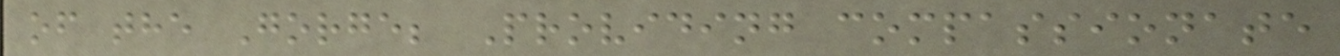of the Gorge; Providing compassionate
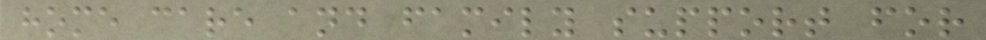home care and family support for
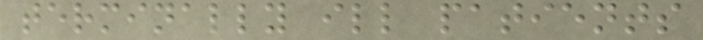terminally ill patients
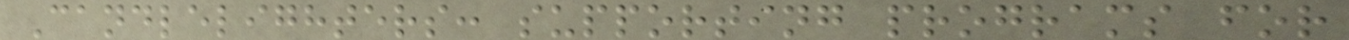Candlelighters: supporting programs for
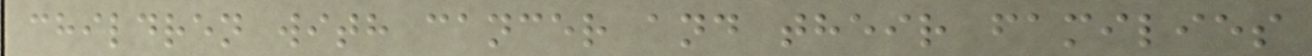children with cancer and their families
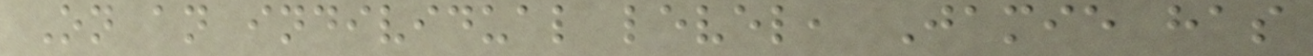On an individual level, Jamie has
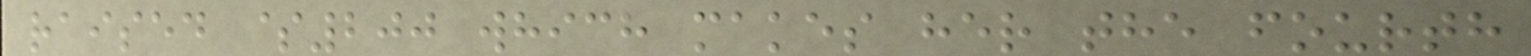raised $200 which makes her the fourth
